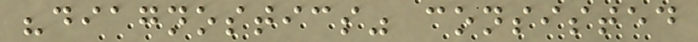"diagnostics" consisted
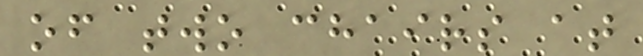of two chairs at
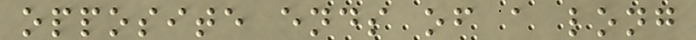opposite ends of a long
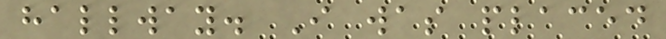hallway. I was placed
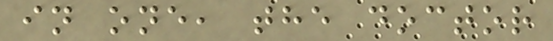in one, the doctor
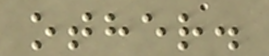other.
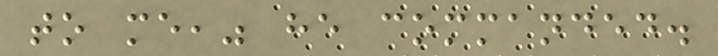to me," he commanded.
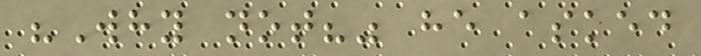"Why not?" he asked
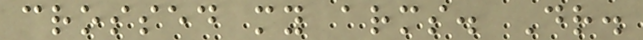crossed my arms. Dr.
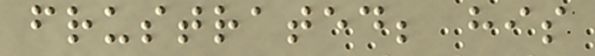frustrated; his
